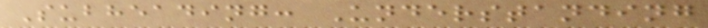Subheading: Understanding
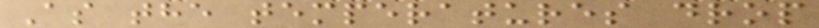As the temperatures drop
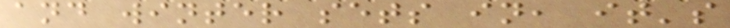and winter sets in, it's
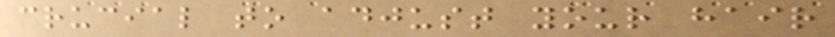crucial to adjust your hair
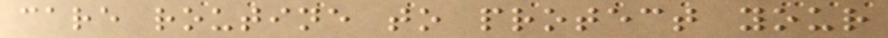care routine to protect your
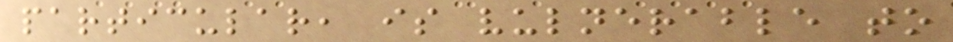particular, is vulnerable to
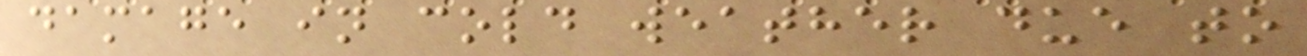damage in cold weather due to
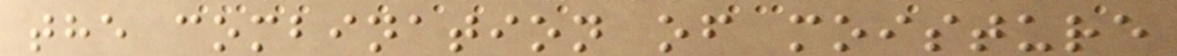the combination of moisture
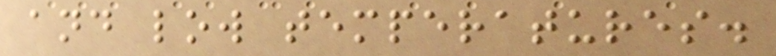and low temperatures.
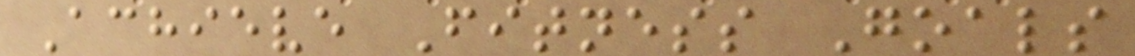Achieve Fitness Goals
